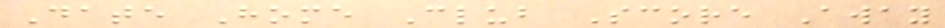Date Home Club Score Away
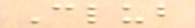Club
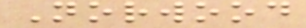Norwood
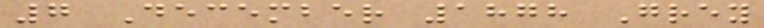7 December 1878 Grey
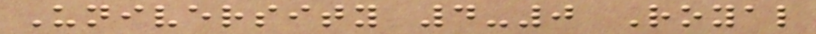University 4-0 Royal
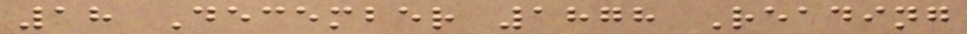18 December 1878 Reading
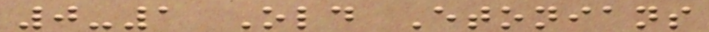0-1 Old Etonians
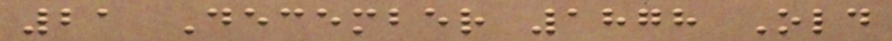21 December 1878 Old
